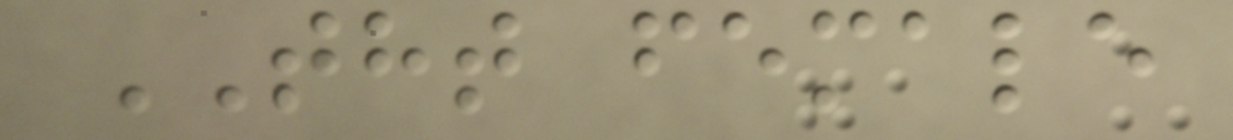THT female
